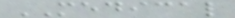MEDICAL
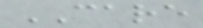CARE
